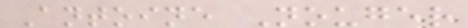Antoine Nouger
